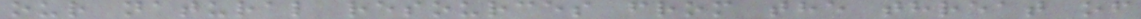our natural resources from the threat of
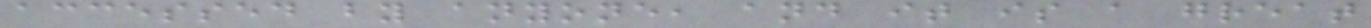accessed by anyone, and it is a great
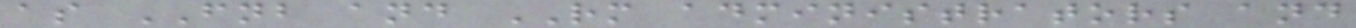as FNB and RM administrators and
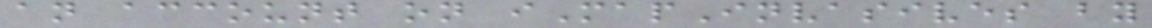an account on iMapInvasives by
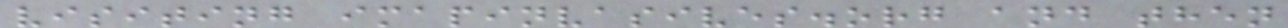visiting imapinvasives.org and then
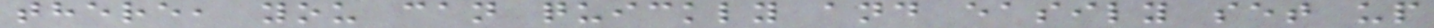there, you can quickly and easily set up
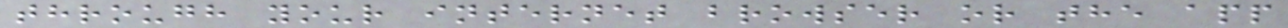through your internet browser or the app
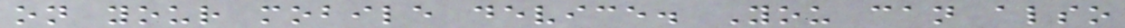on your mobile device. You can also
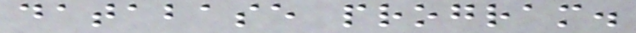database program.
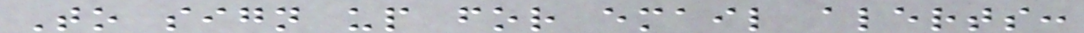To sign up for email alerts:
